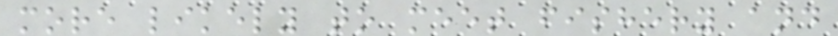more likely to meet fishery and
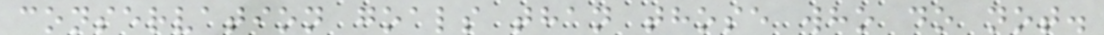conservation goals than those who do not.
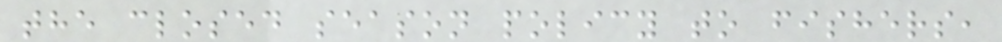the closed season policy to fishers,
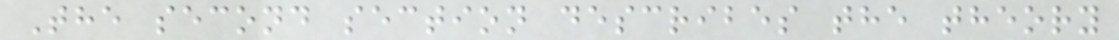The second section describes the theory
